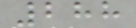288
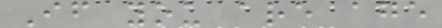If you are age
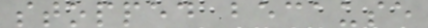stopped because
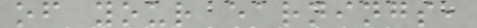of your earnings,
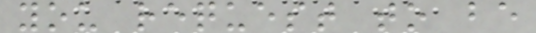you request to be
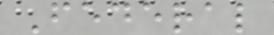Federal
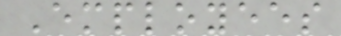Employees
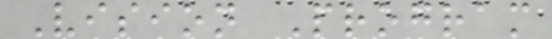Vision Program
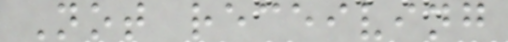Not receiving
